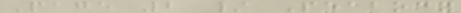Page 2 / Peabody
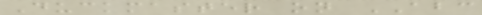Duckmaster on ABC
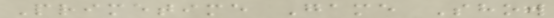Primetime Game Show
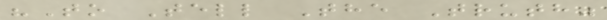"To Tell The Truth"
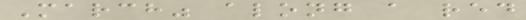March" along a red
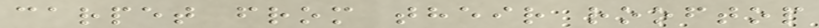carpet from their rooftop
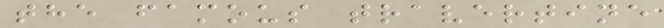the famous travertine
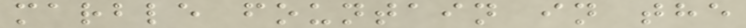marble fountain in the
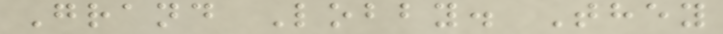Grand Lobby. They
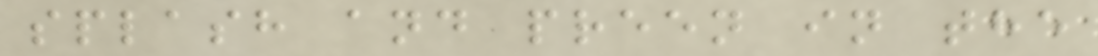splash and preen in the
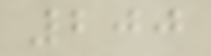200
